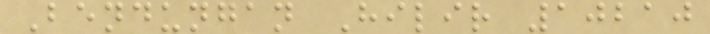Bendungan Hilir 10210
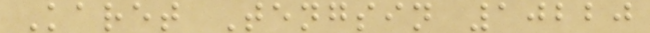Karet Tengsin 10220
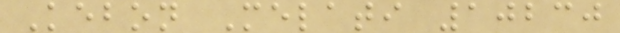Kebon Melati 10230
